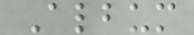Album
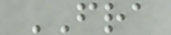FRA
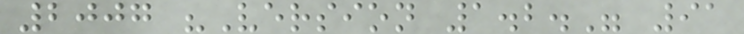2007 "Version 1.2." 91
